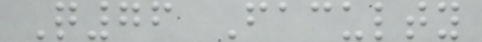Q76 Faculty
